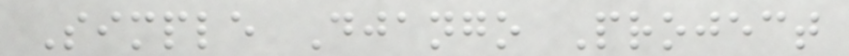Simple Django Project
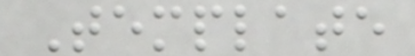Template
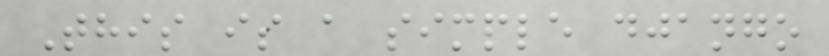This is a simple django
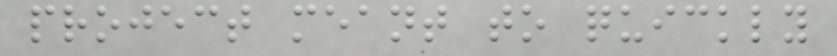project meant to quickly
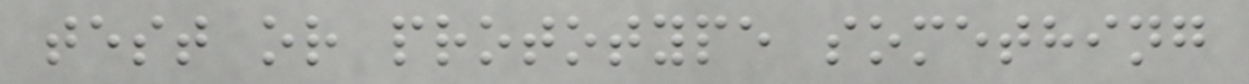test or prototype something
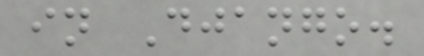in Django.
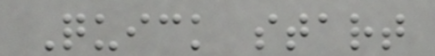Quick start
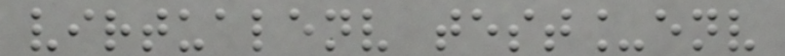virtualenv test_env
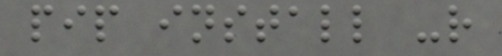pip install -r
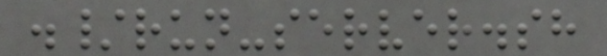./run-server.sh
